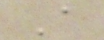A
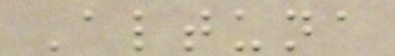Altuna
